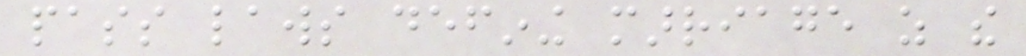pass laws defining marriage as the
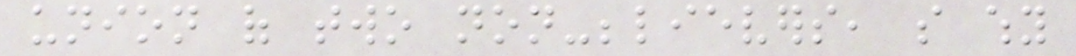union of two non-believers, so why
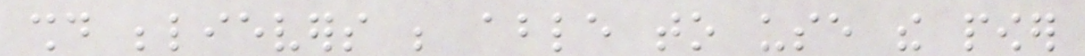should believers be able to use the power
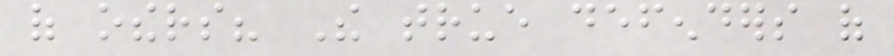of others? The true defenders of
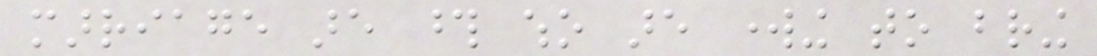marriage are those who are working to bring
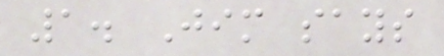1. Jim says
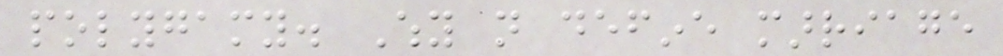polygamy. Why not define marriage
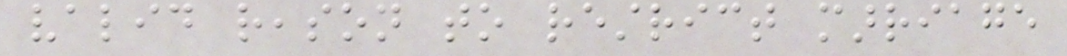valid reason to restrict marriage
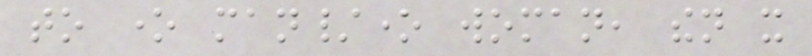to one man/one woman, then it
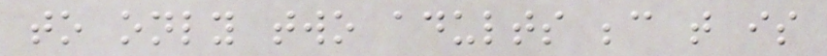to only two adults because that is
